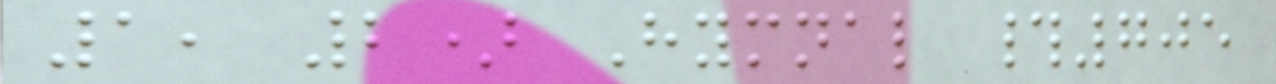1, 2) Hymnal #705
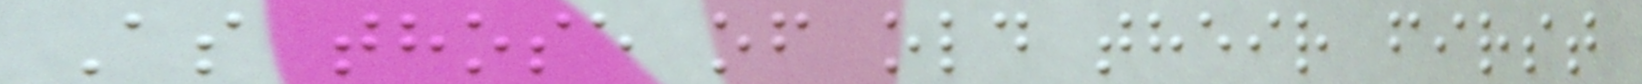As those of old their first
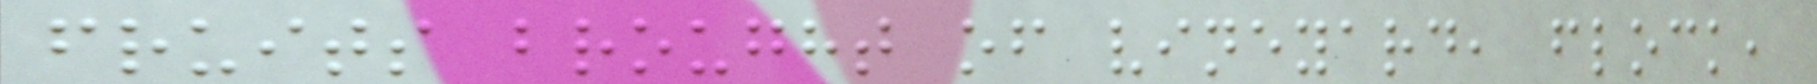fruits brought of vineyard, flock,
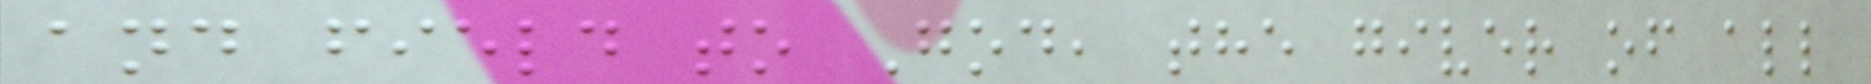and field to God, the giver of all
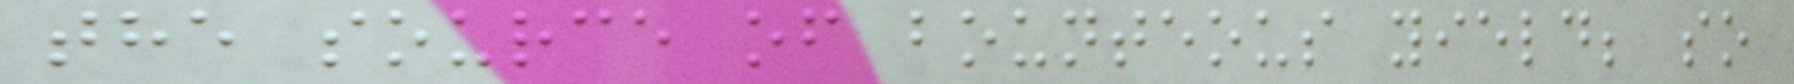the source of bounteous yield; so
